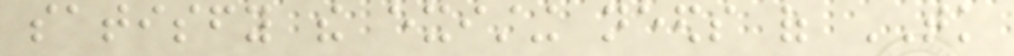satisfy the existing needs of TK
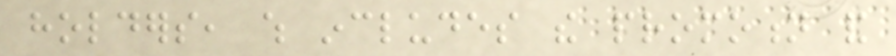holders, which includes the promotion and
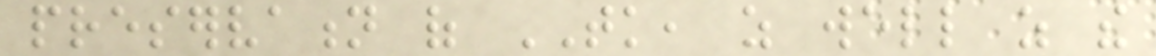preservation of TK, as well as the
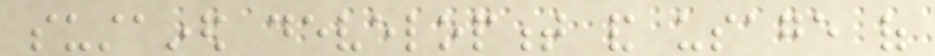sustained development and usage of
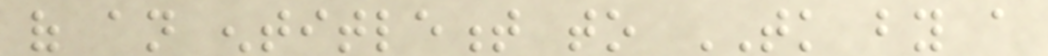of an entitlement to TK by a
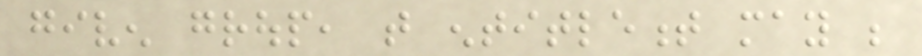given group, that entitlement may be
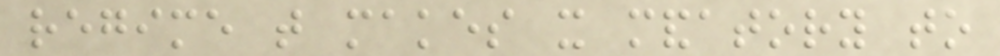regime that makes it mandatory to
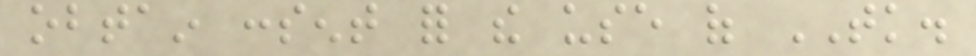obtain consent for the use of TK.
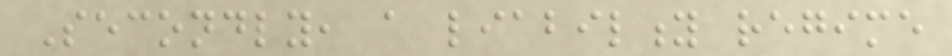Secondly, a liability regime
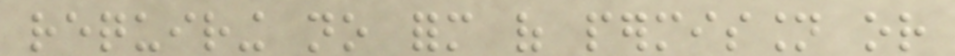requiring no form of permission or
